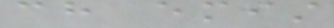ch emist
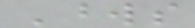Words
